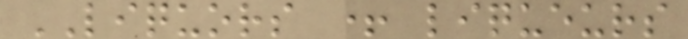LIQUORS + liqueurs
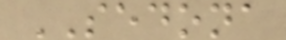SEDONA
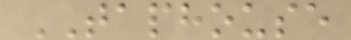TAPHOUSE
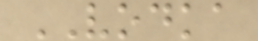VODKA
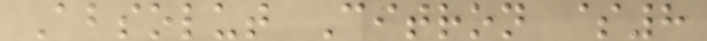Absolut Citron $8
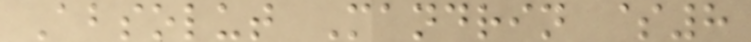Absolut Mandrin $8
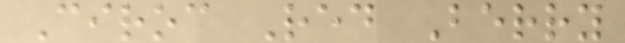Ciroc Red Berry
